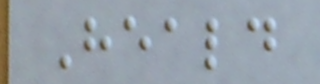Heald
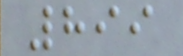899
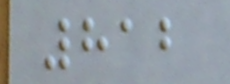812
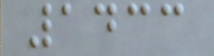1433
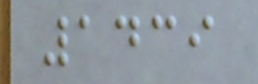1439
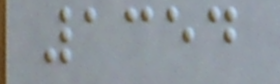1354
